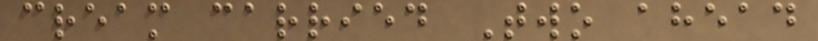cream carried Two ahead
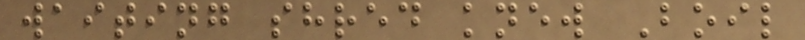waiting shred knew Boil
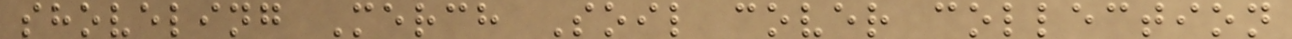shoveling Merch Soil cover collection
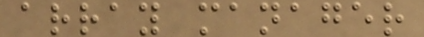array manager
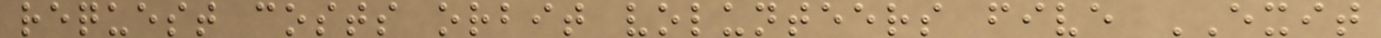request costs orbit volunteers five EXIT
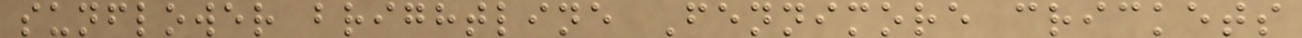sunflower brightline Fennimore crickets
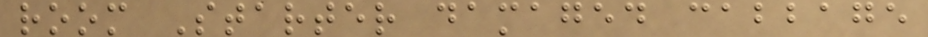room Starter damaged cabbage
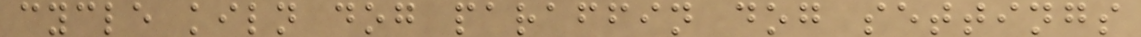cycle kiln dog paraffin dog settings
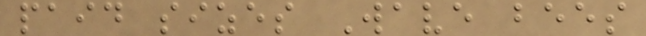paid sizes Wave bees
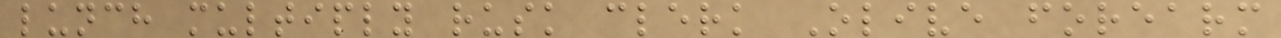lunch multiply rusk clerk Olive forearm
